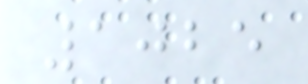1025
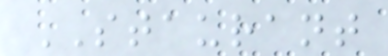STAURANT
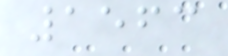1563
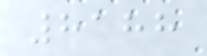8188
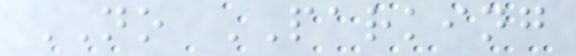NO PARKING
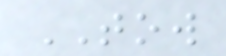TOW
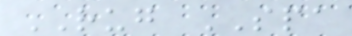RUG SPA
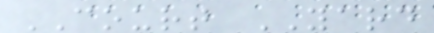COURT YARD
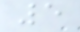5
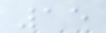15
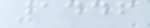1446
